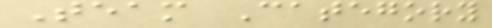Team Category
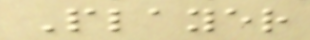Player
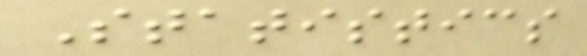Statistics
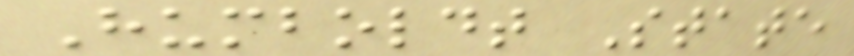Humboldt State
